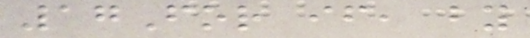17For if, by
